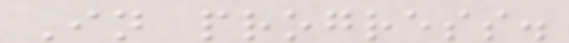In progress.
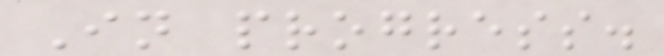In progress.
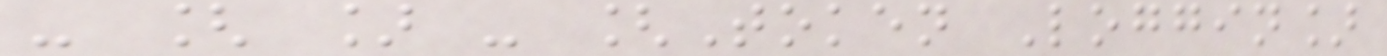- [ ] - [Token Loggin]
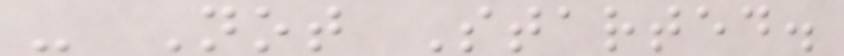- Not Started.
